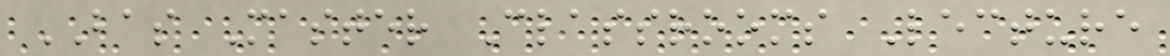BAS Master Classrooms Lecture
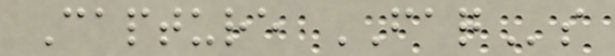Capture FAQs
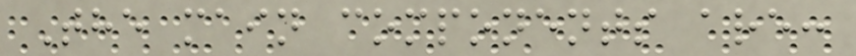The main components are:
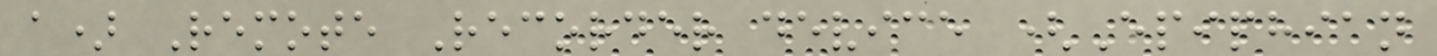a) Remote Recorder device (Epiphian
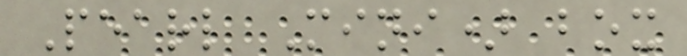Pearl Mini) box
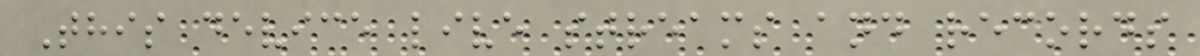This device live streams and records
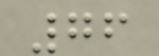76
